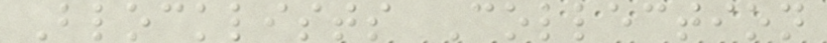Blocklists Collection
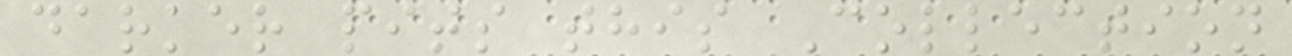darker pits this Collection
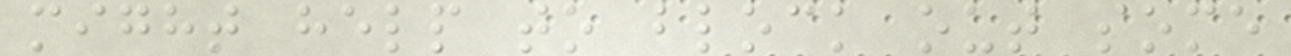might help to block out some
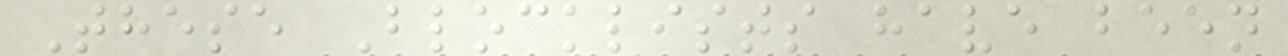These Blocklists have been
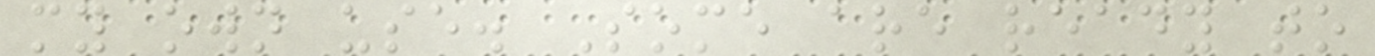my own use. Some are ready to
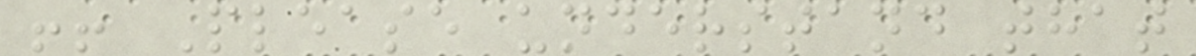!! Please understand that
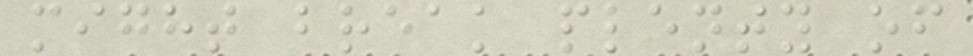might break plenty of
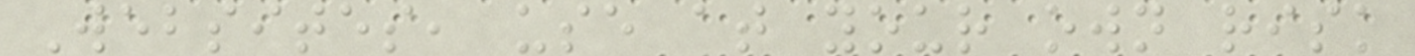Websites, use at your own risk
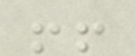!!
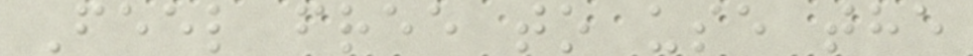Feel free to use the
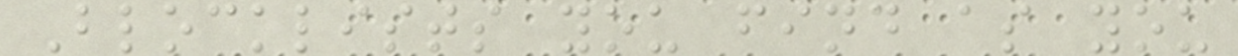Blocklists you find as you
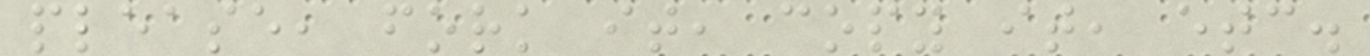please, fork it, copy it, etc.
